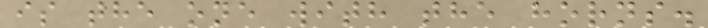is the one with the horns.
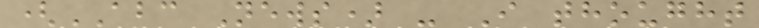(ABC News) - I thought
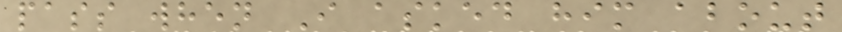pass when I asked him about
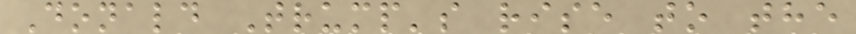Donald Trump's rise to the
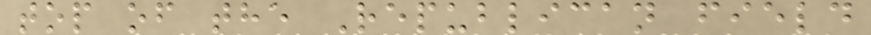top of the Republican field
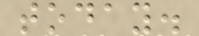today.
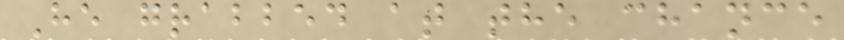He grabbed at the chance
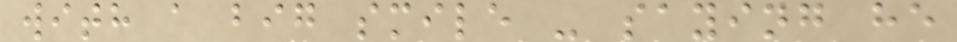with a big smile - saying he
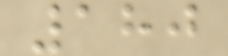180
